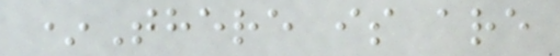*There is are
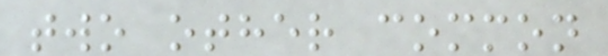two other common
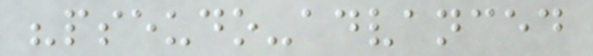"pseudo-advanced
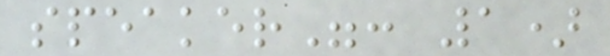speaker": 1)
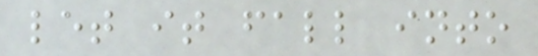let it fall into
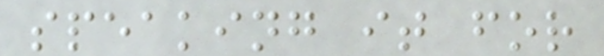speaking it for
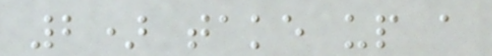2) take up a
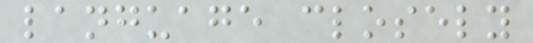language closely
